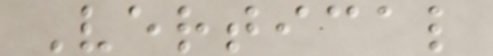Vertical
